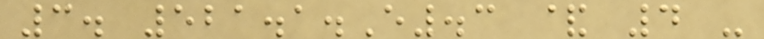3. 521.1.E.3 & 4 -
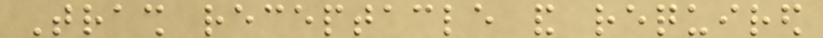Trash receptacle and required
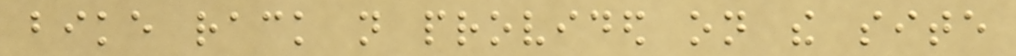bike rack not provided on the site
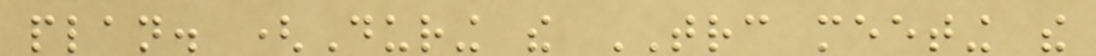plan. (During the TRC meeting the
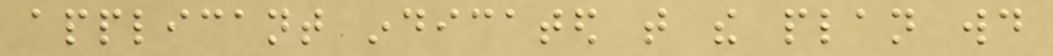applicant indicated that the plan would
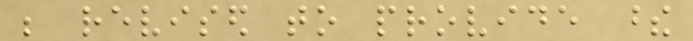be revised to provide these
